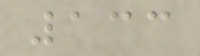133
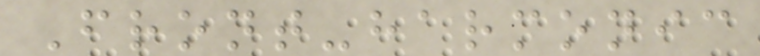Front-harmonic
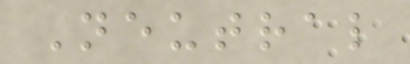Neutral
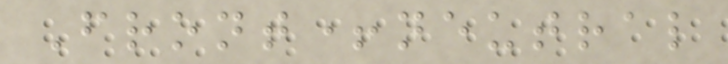Front+neutral
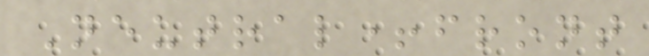Neutral+front
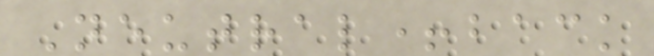Neutral+back
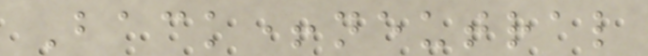Back+neutral
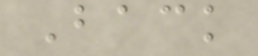Back
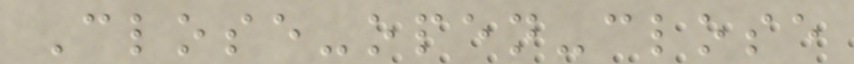Close-open-close
